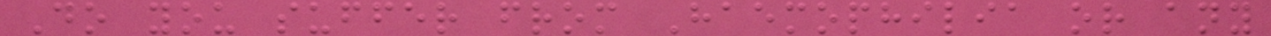Do you suffer from Haemophilia or any
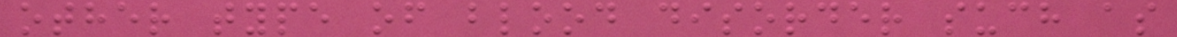other type of blood disorder such as
